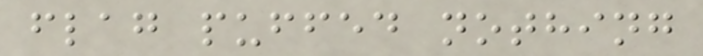flag puffed nothing
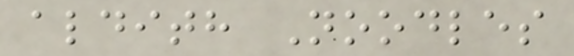aldith Noodles
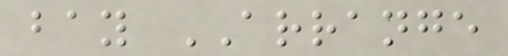bay ARRANGE
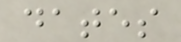dates
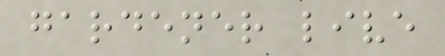gardener live
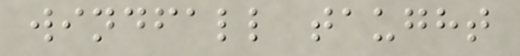windfall taught
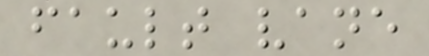fault vane
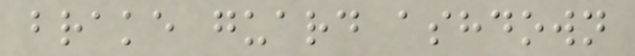brake guard ashdown
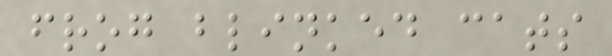frog blinked cats
